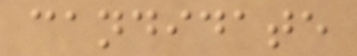candidate
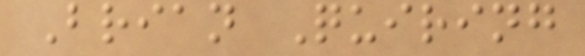Brian Quiring
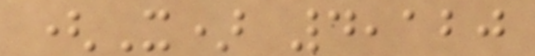(X) 4,120
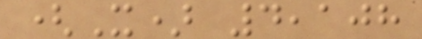(X) 4,108
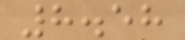8.58
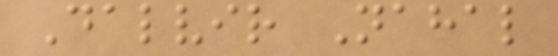Dalvir Nahal
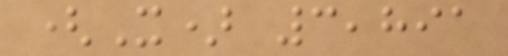(X) 3,891
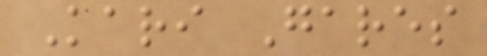Kari Gares
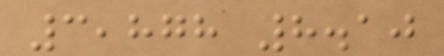3,878 8.10
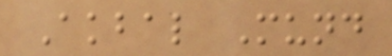Akbal Mund
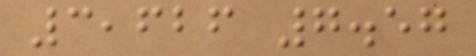3,626 7.57
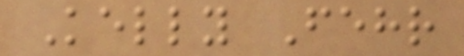Kelly Fehr
